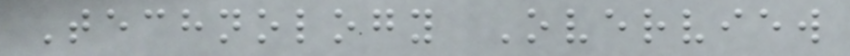Technology Overview
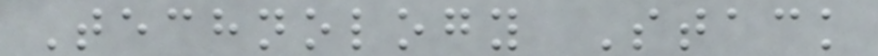Technology Stack
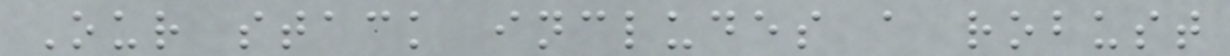Our stack includes a robust
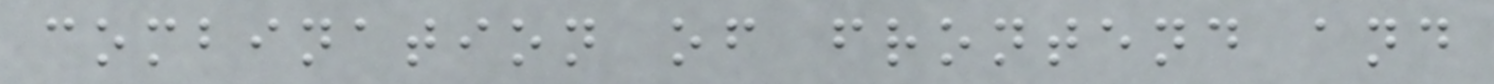combination of frontend and
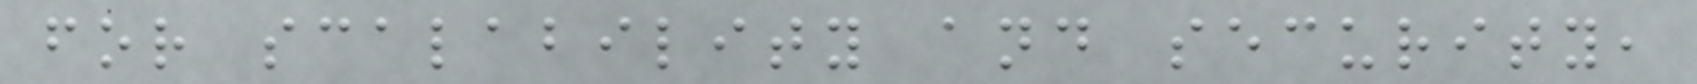for scalability and security,
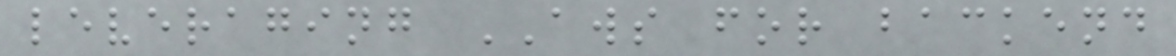leveraging AWS for backend
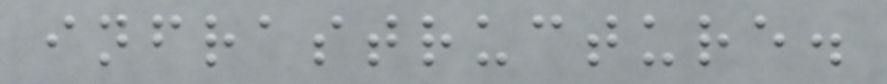infrastructure.
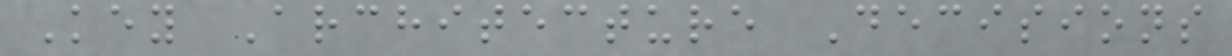Key Architecture Decisions
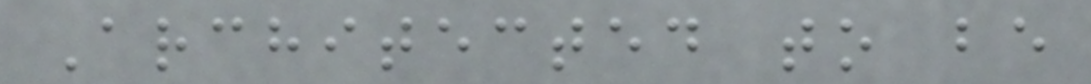Architected to be
